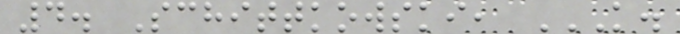4. Schittkowski, K.
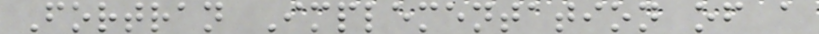Fortran Implementation of a
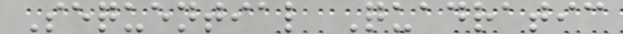Sequential Quadratic
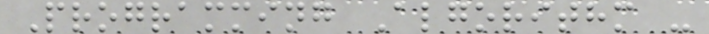Programming Algorithm -
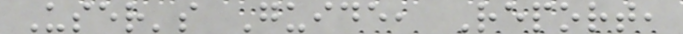User's Guide, Report,
